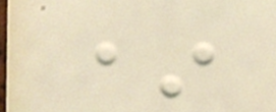*
